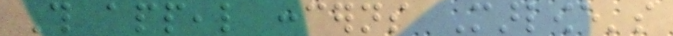This appeal concerns Marlowe's
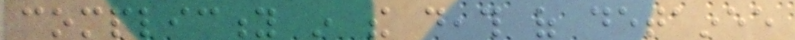complicity in the death of detainee
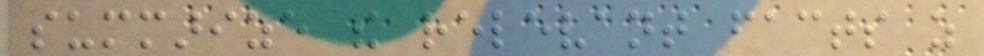summarize the relevant facts as
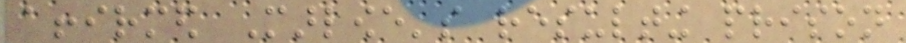affirmed Marlowe's resulting prison
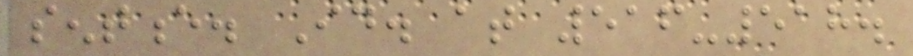sentence. Id. at 516-518.
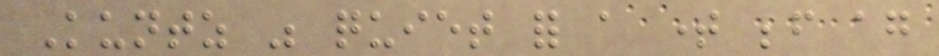Kuntz was quiet for a time before again
